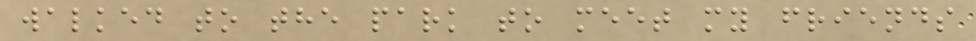walked to the park to meet my friends
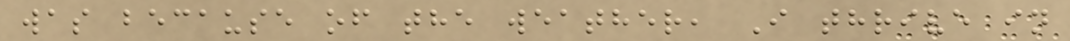was because of the weather, I thrive in
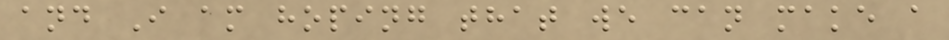and I am hoping that we can make a
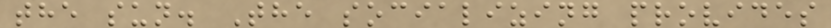the sun. The socializing provides
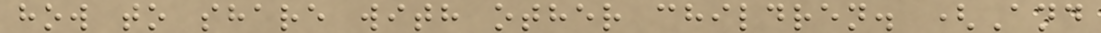how to share with other children. (And
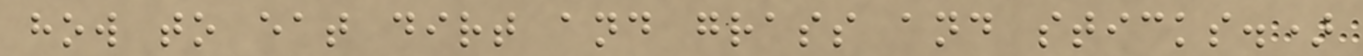how to eat dirt and grass and sticks.)
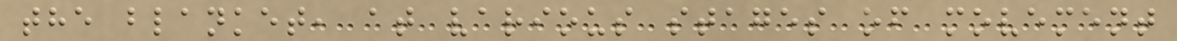the blanket, at various stages of movement
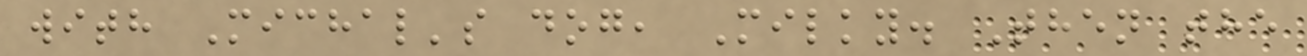with Michal's dog, Milky. Then the
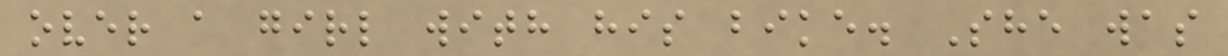over a girl with his bike. She was
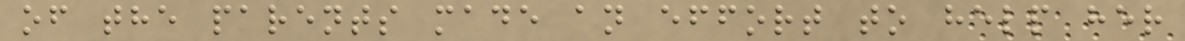of the parents made an effort to help her
